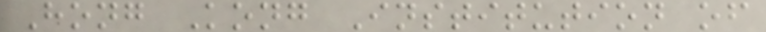Hong Kong Institution of
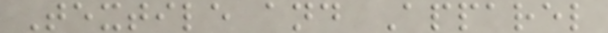Textile and Apparel
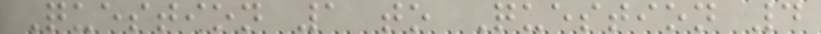Question 1 to Question 4
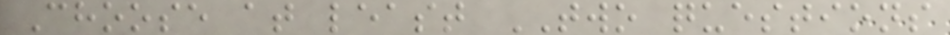Choose at least TWO questions
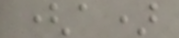(a)
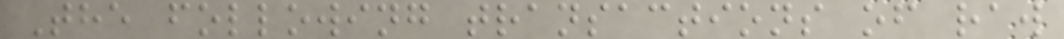The following transactions of raw
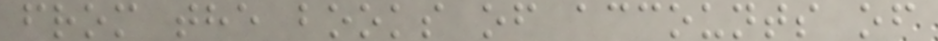from the books of accounts of
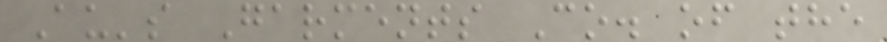Au's Garments Co. of the
